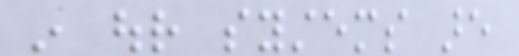in our systems are
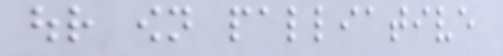our own palliative
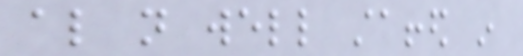also not well staffed in
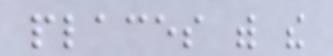places with the
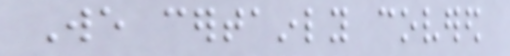We certainly covered
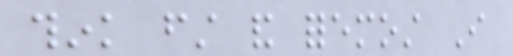think first and foremost I
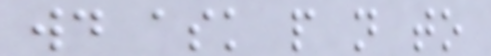would ask people not to
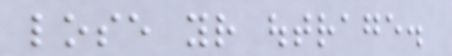lose your outrage.
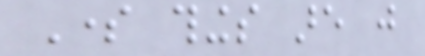Some things are just
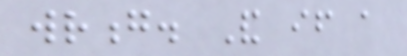wrong. And if a
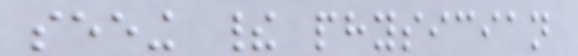seeing their physician
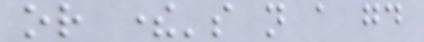or there's not a good
